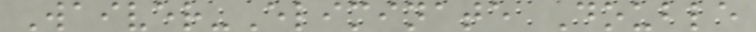Waiver-Eliminate Double
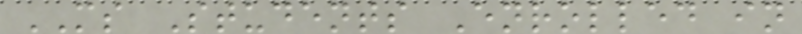MS Students Enrolled in
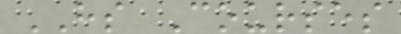HS Courses
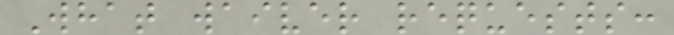What waiver requests:
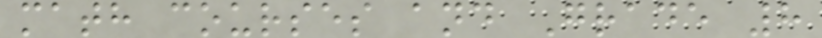math courses and Grade 8
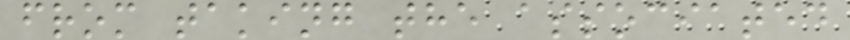from taking the associated
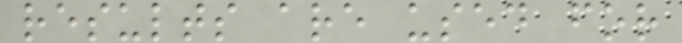results are used for
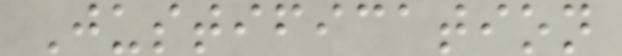Justification
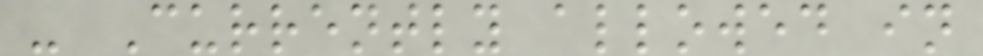- Currently allowed in
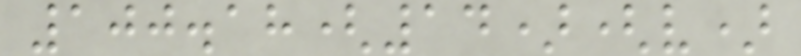100.18(14)(v)
